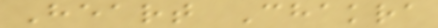Heart Chakra
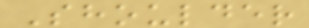Shoulder
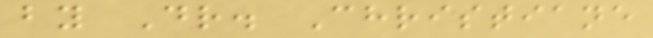by Dr. Christiane
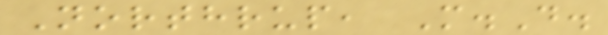Northrup, M.D.
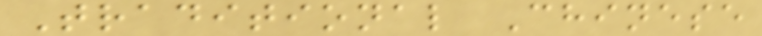Traditional Chinese
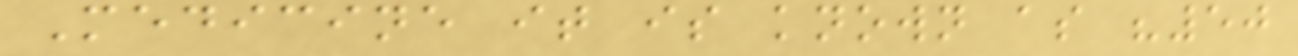Medicine it is known as "50
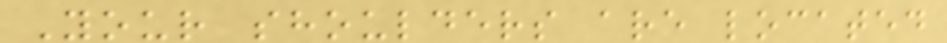Your shoulders are located
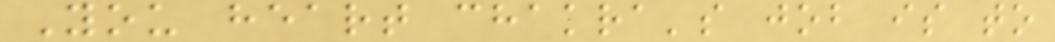You heart chakra's job is to
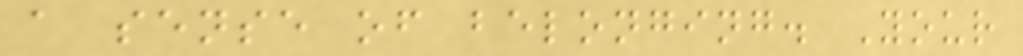a sense of belonging. Your
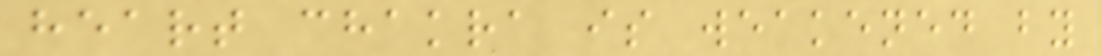heart chakra is weakened by
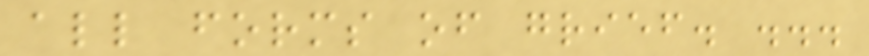all forms of grief. ...
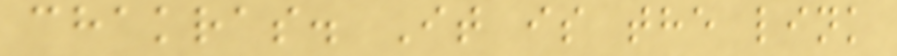chakras. It is the link
